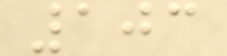103
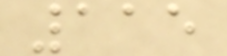115
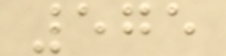575
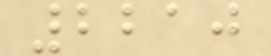2210
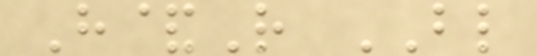H&R BL
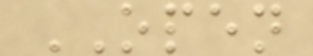OPEN
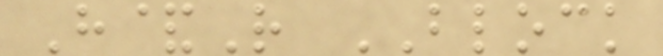H&R BLOCK
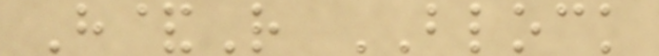H&R BLOCK
